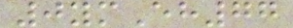0ymEh77
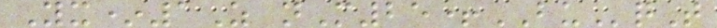Yx*1Z nM25+BUqT
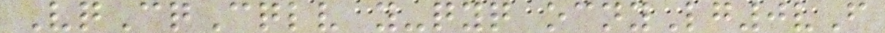VqCqCqlv y-qyq ocnyLg0vF
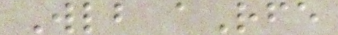Wlb aRfe
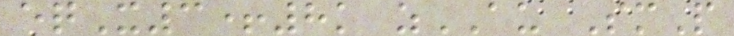eqX3+8k zAU SmP
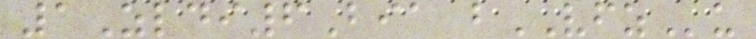1Zldi6Bia bVFZu
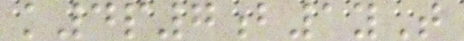k4p7b1yT
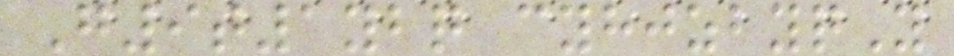G9t1ybq cyhjzbyqY
